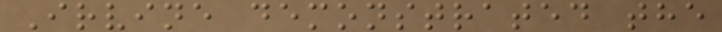Irvine demonstrated the
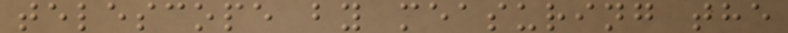telescope by measuring the
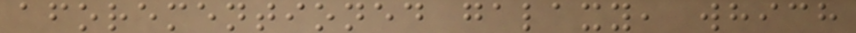aforementioned galaxy, which
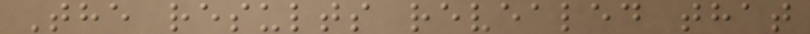The results revealed that
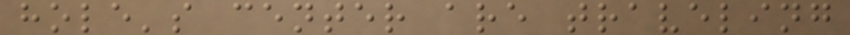hole's center are traveling
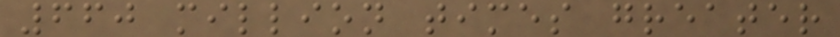660 million times greater
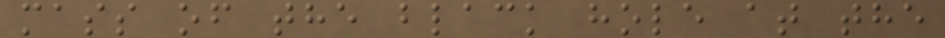mass of the black hole at the
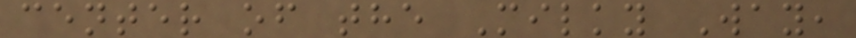center of the Milky Way,
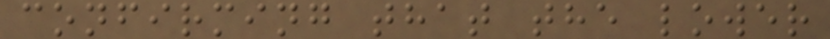confirming that the lower
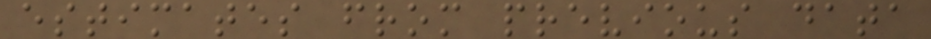estimates from previous data
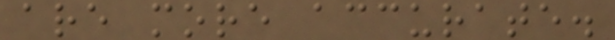are more accurate.
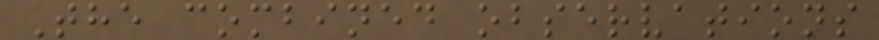The combined observations
